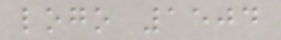logo 1504
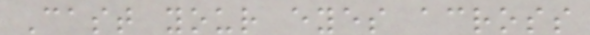Cast your eyes across
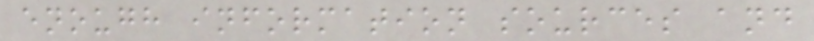enough information sources and
